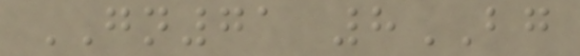GN71 8BG
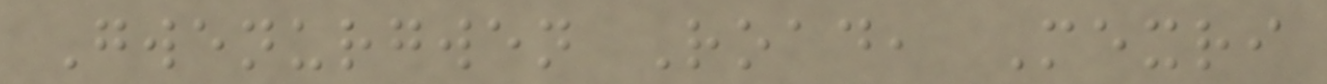Gwenurgwen Road, Mexri
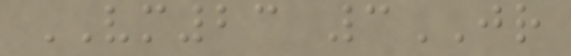VM23 3JR
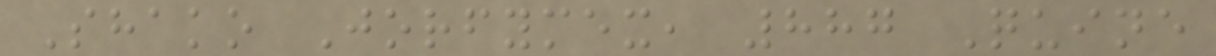Shako Jorfymex, 887 Quine
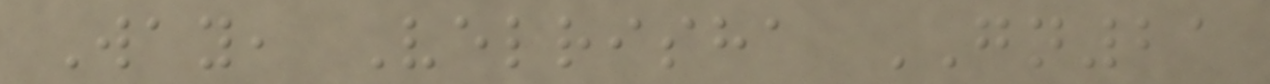Way, Velrisha GN21
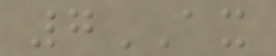7AX
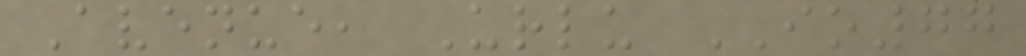Avenue, Urlu IO77
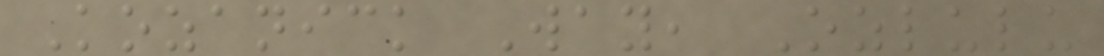Kozanick Way, Ozlulu
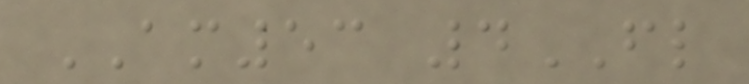AM53 4FL
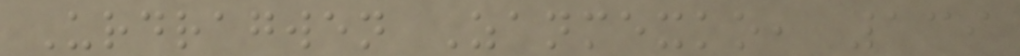Urdragwen Zanmexko, 139
